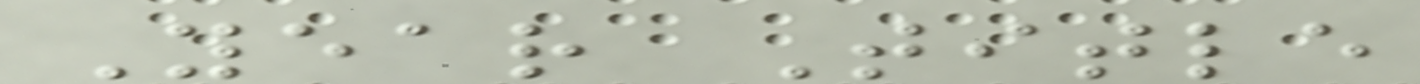Year Title
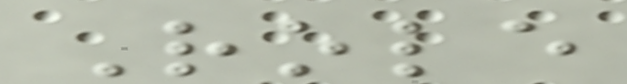Role
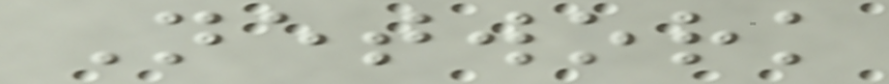Network
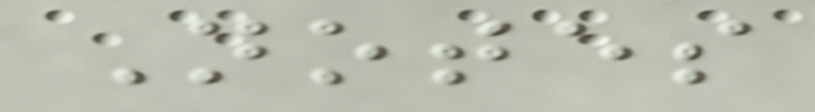Notes
